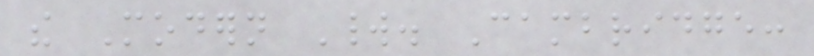the Modern World. Cambridge:
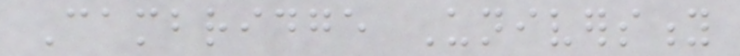Cambridge University
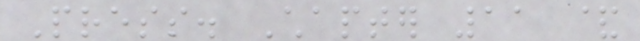Press. Chapter 11 &
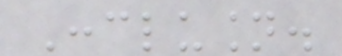Conclusion.
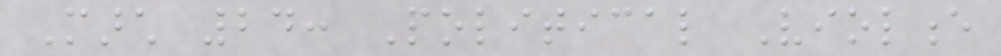March 24: Political Violence
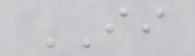II
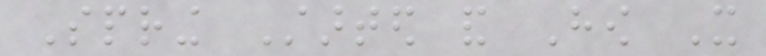Spring Started and How It
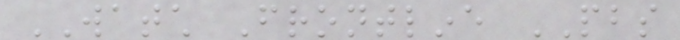WATCH Frontline PBS
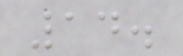14.
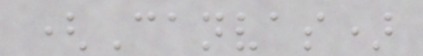(Canvas)
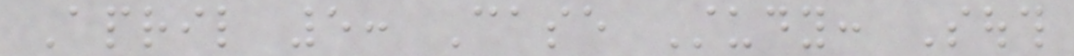April 5: Case Study: South
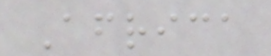Africa
